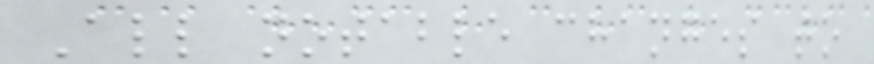All notable changes to
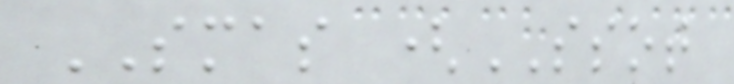SMAS (SSOT
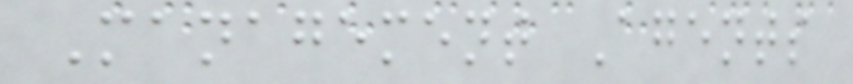Management Agents
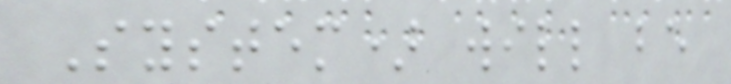System) will be
